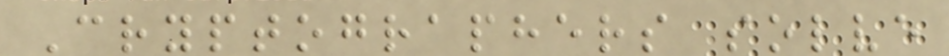Cryptographers solve
